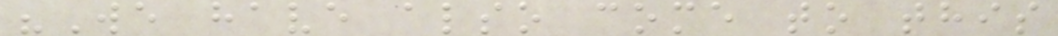"We have also come to this
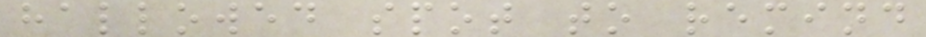hallowed spot to remind
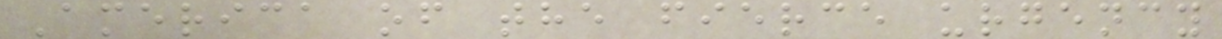America of the fierce urgency
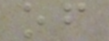of
